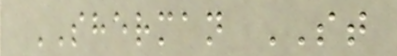SHERMAN ST
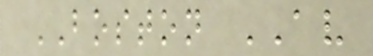BOSTON AV
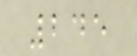245
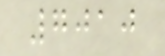7010
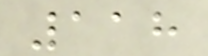118
